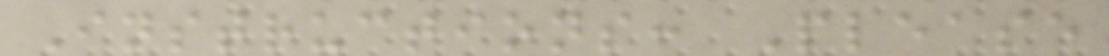Instructions: Please
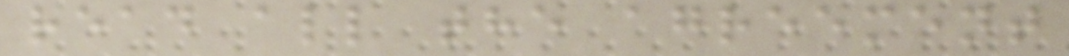read all the agreement
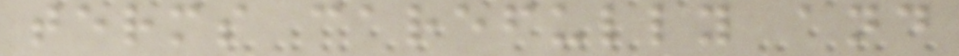terms carefully and
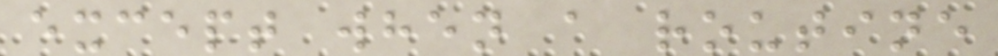except when a routine
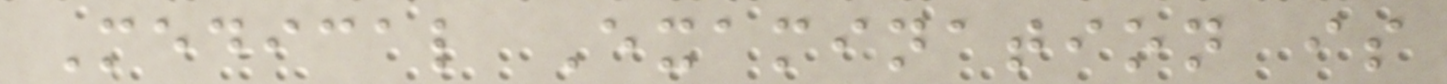Medical Examination is
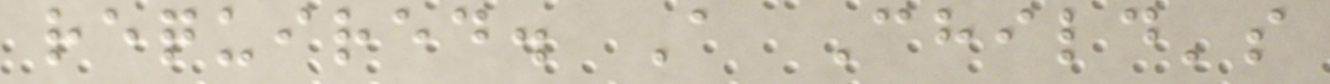required. A Child's
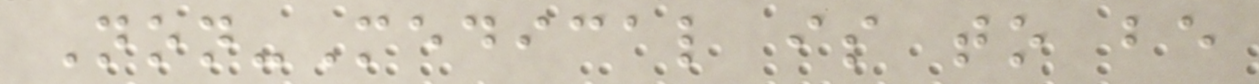Non-Medical is to be
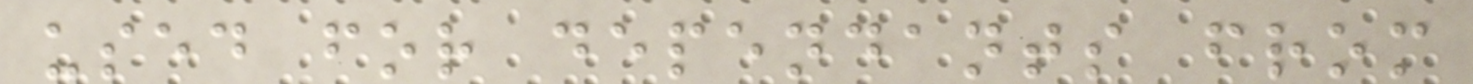used for dependants from
